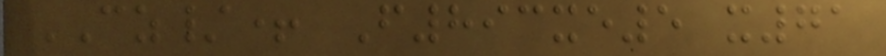CZ/+ F893xe5 x71
